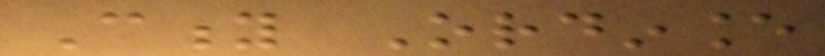City Ordinance
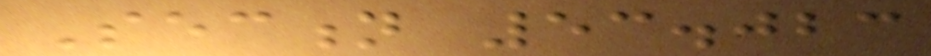Section 53.023
